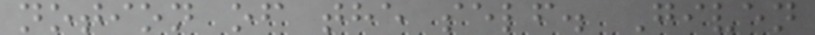notion of the self. Given
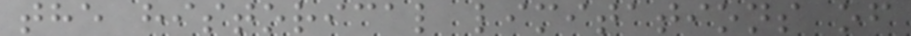the historical limitations of
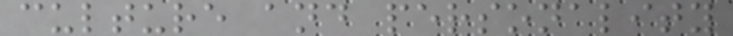culture and personality
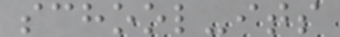school-its
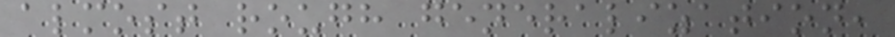almost rough generalization,
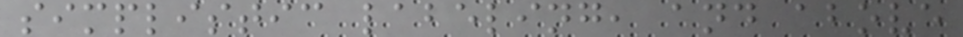simplistic labeling, and above
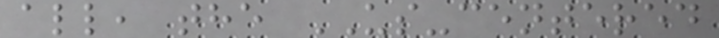all, the US-centered
